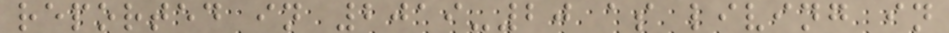reported in 2019-20 as living in
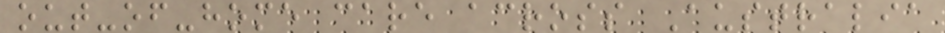out-of-home care across Australia
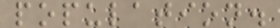population.
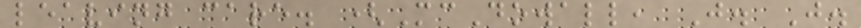leaving care. (McDowall, J. J.
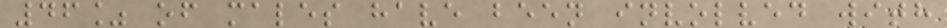46% of males have been involved with
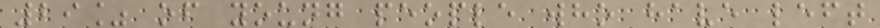29% of young people who have left
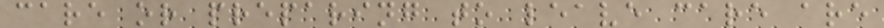care or preparing to leave care are
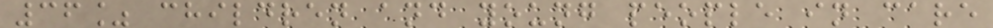36% children and young people in care
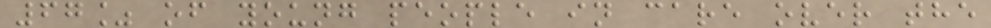67% of young people in care over the
